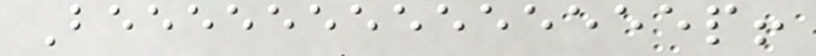Beeeeeeeeeeeeeep!
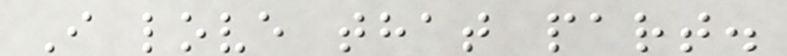I love that part.
